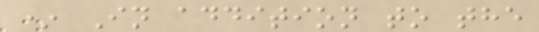* In addition to the
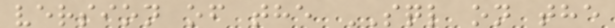version of the SQL on the
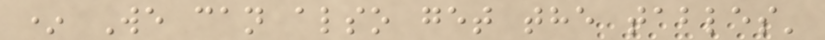* We can also get the tables'
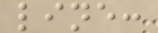line:
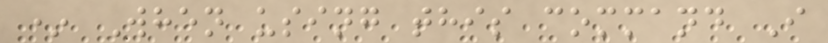* When using this command I
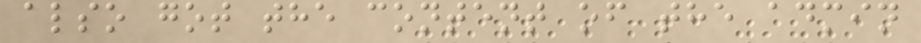also got the content of the admin
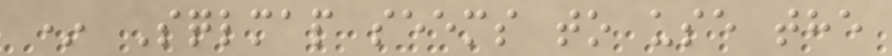* Sqlmap seems to use the
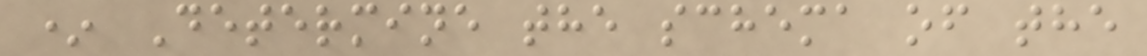* Determine the schema of the
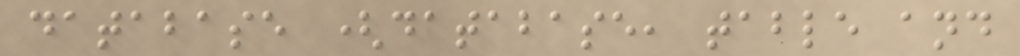database (database, table and
